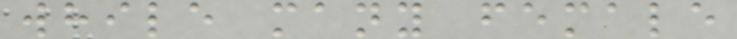while many female
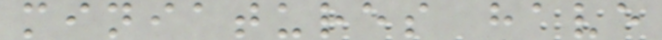miniatures have
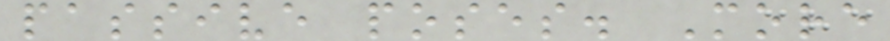passive poses. More
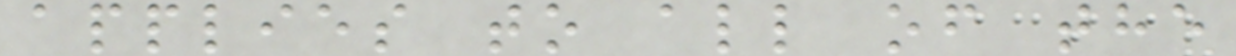applies to all of the
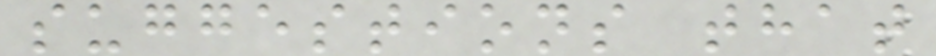suggestions that
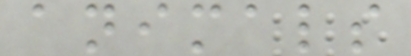animals
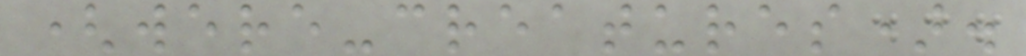(were-creatures).
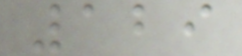129
